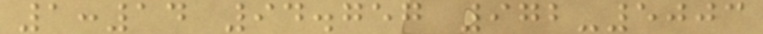1:14 94.757 972-5003
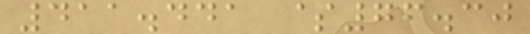411.441 $76.30
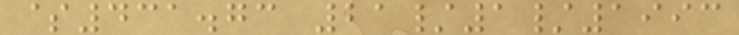$431.73 21/1/1993
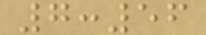7:56
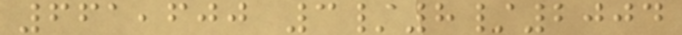661,600 3/8/2004
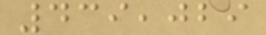439,029
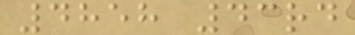4858 43rd
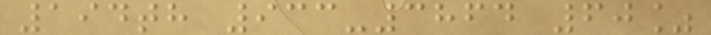194th 933-3864 60%
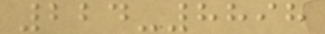224-8898
